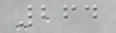264
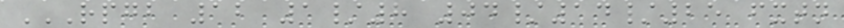RPGB 12 1/8 04/14/25 FXTN
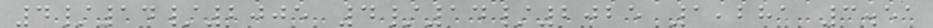4/14/2005 4/14/2025 1,281 3.51
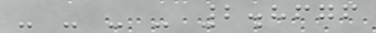- - - - 2.8676
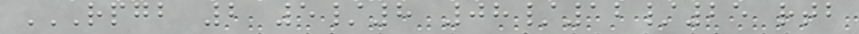RPGB 2 5/8 08/12/25 RTB
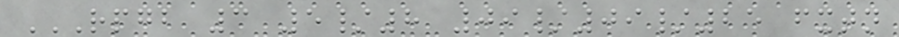RPGB 3 5/8 09/09/25 FXTN
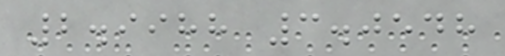2.9988 3.0548
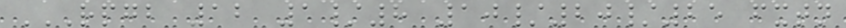RPGB 12 1/8 10/20/25 FXTN
